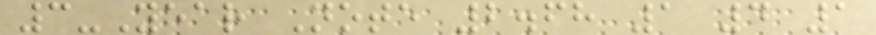3-Year Note 2.68 1 4 1
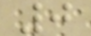0
